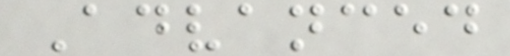Advanced
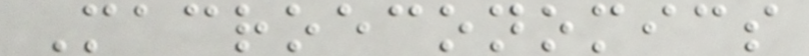Macroeconomics
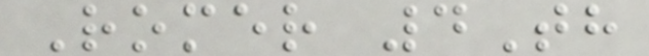Romer 4Th
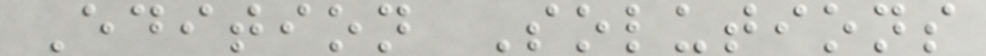Edition Solutions
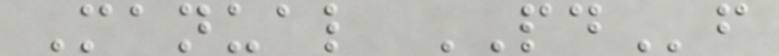Manual PDf
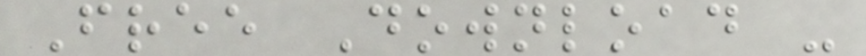Free Download -
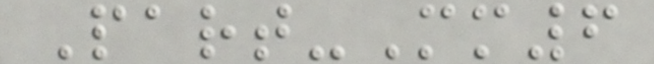Part-Mm6
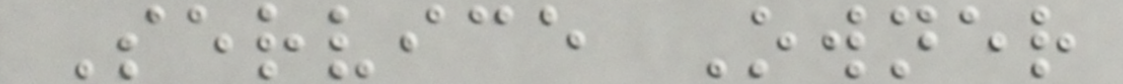Service Owner
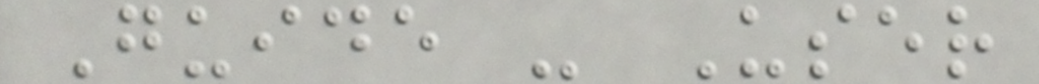Guide - User
